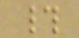#
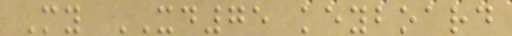My XD75 keyboard
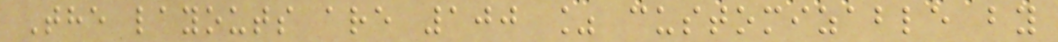The layouts are 100 % customizable by
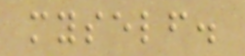myself.
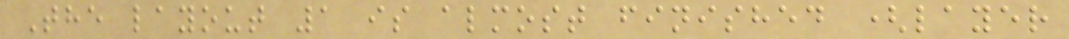The layout 1 is almost finished (layer
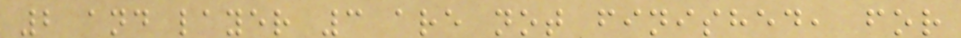2 and layer 3 are not finished, for
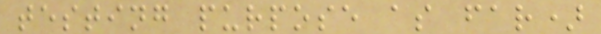testing purpose as far)
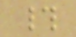#
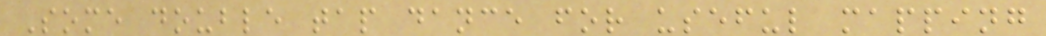Some double tap dance for useful mapping
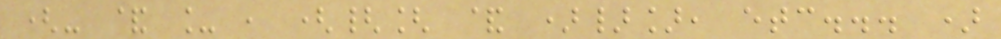(- & _ , ({[ & )}], etc... )
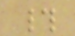#
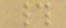#
